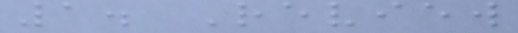1. Review
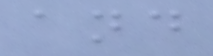and
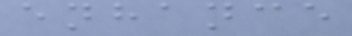enhance
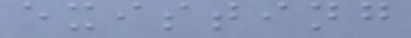existing
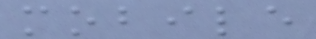mobile
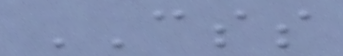CSS
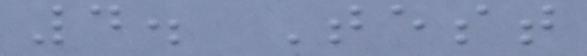4. Test
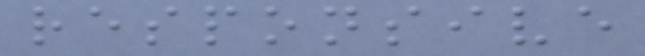responsive
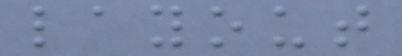layout
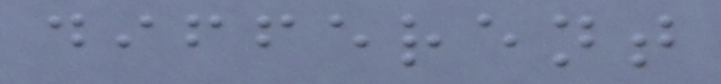different
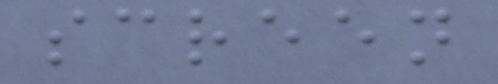screen
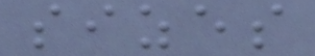sizes
